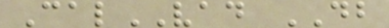CalVAD DB
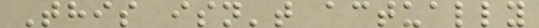This isn't actually
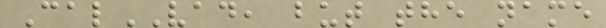CalVAD, but the name
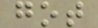got
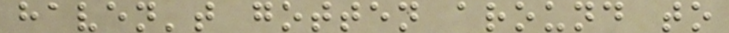haven't gotten around to
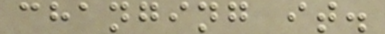changing it.
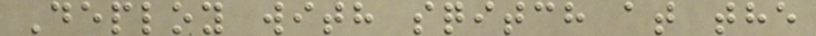Deploy with sqitch at the
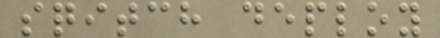sqitch deploy
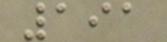191
